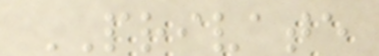PRIVATE
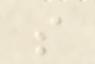s
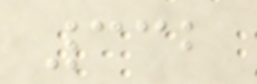332
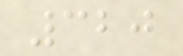320
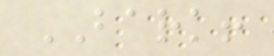BARK!
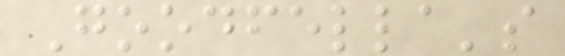Goodfella's
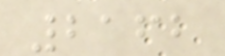2162
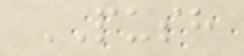PUSH
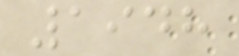1948
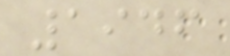1946
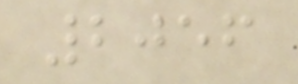2056
